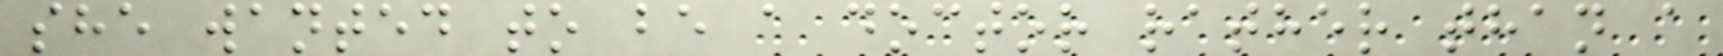she wanted to be a doctor rather than a
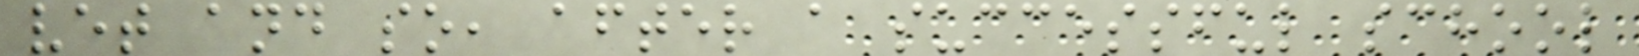vet and so, after a successful school
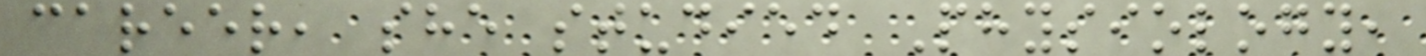career, she studied Physiology,
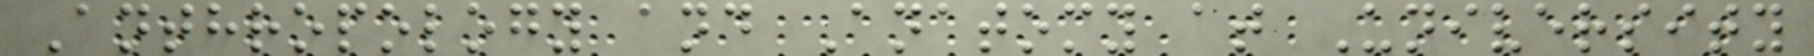Anthropology and Anatomy at University
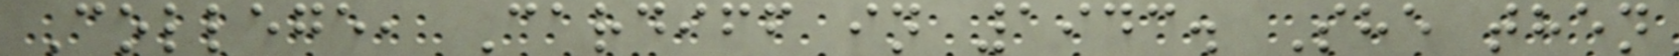College, Cardiff in 1943. She then
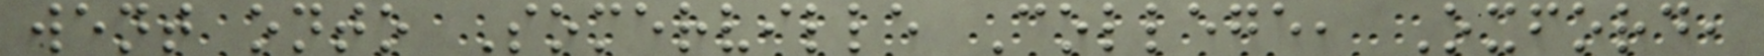went onto Somerville College, Oxford,
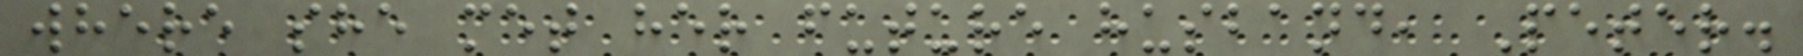where she met her future husband, Peter.
